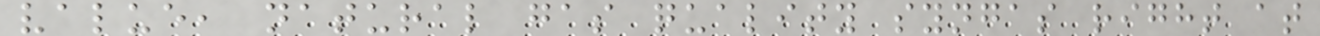value, natural gas quality syngas right at
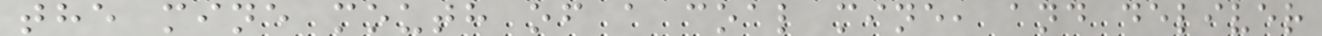the mine mouth of a coal mine, and deliver
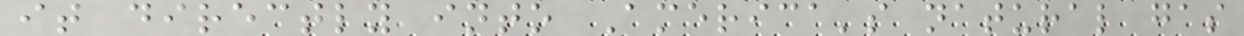it directly into America's natural gas
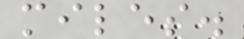miles.
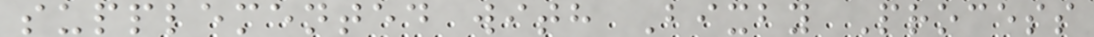supplemented with Bixby Process
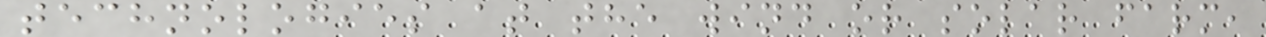technologies at the wind or solar farm,
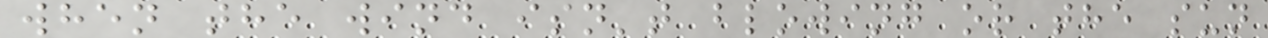when the wind isn't blowing or the sun
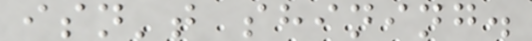isn't shining.
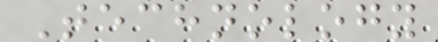Technology
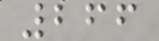266
